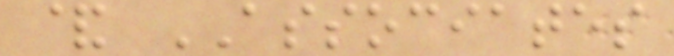& ASSOCIATES
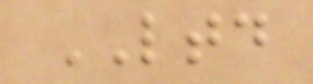LTD
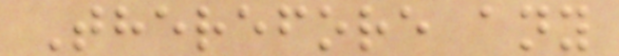Therefore any
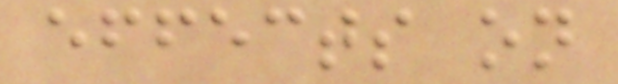effects on
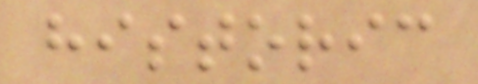historic
